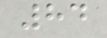84
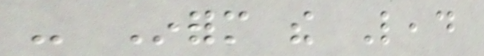- Inform the Lead
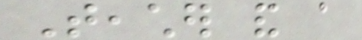Teacher and a
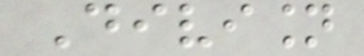Division
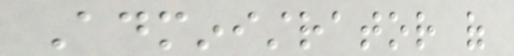Administrator of
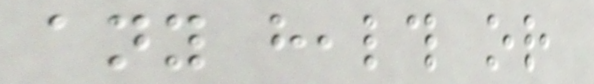any health or
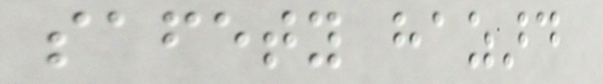safety hazard
